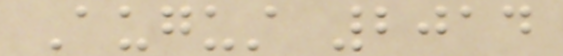August 2014
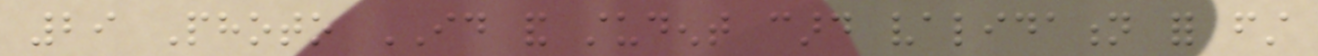29 Photo ID and student card validation for first
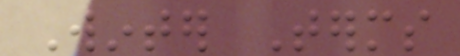Winter Terms
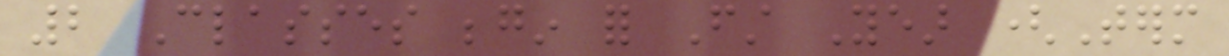2 Classes begin for First Year (Term
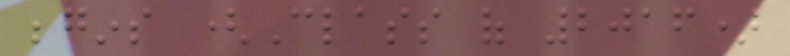begins (Class of 2016)
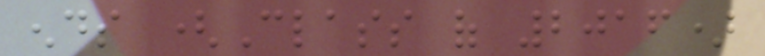ends (Class of 2016)
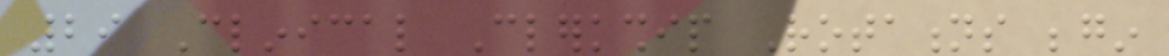29 Clinical Clerkship Rotations begin
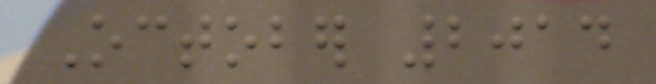October 2014
